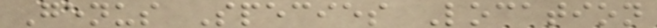Genus Species Location
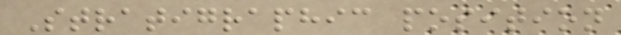Stratigraphic position
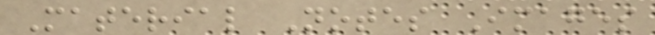Material Notes Images
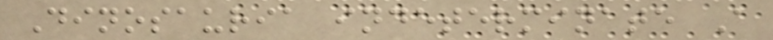Dinosauria indeterminate A
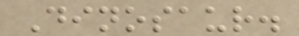Dinosaur.
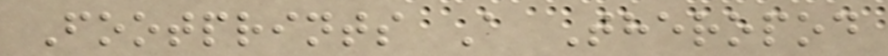Footprints A Theropod
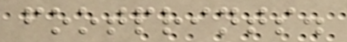footprints.
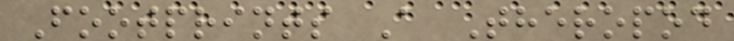Footprints A Theropod
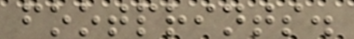footprints.
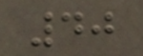40
